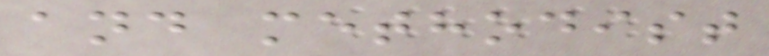and methodist
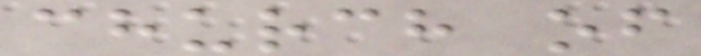church of
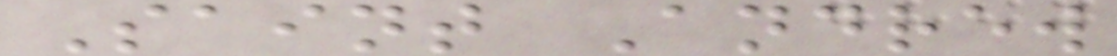Saint Andrew
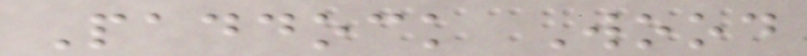Paddock Wood
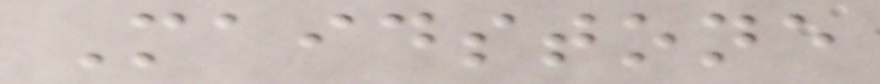Maidstone
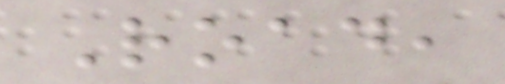Road,
